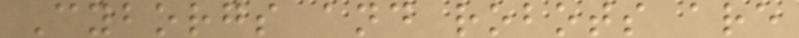Cyborgs and robots are
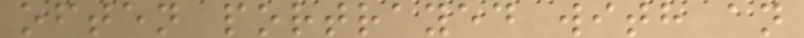often portrayed with an
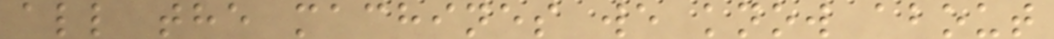all the machines we know about
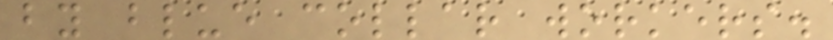by blue collar workers.
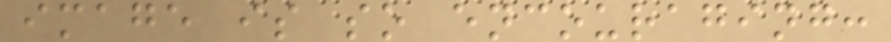image is so encouraging:
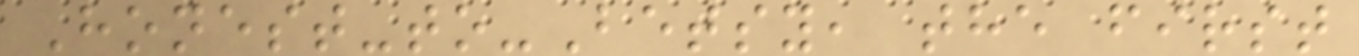Honest-to-Betsy, the first
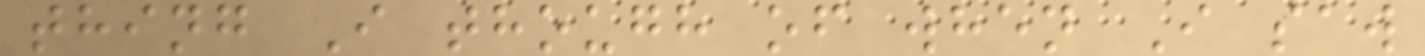thing I though of when I saw
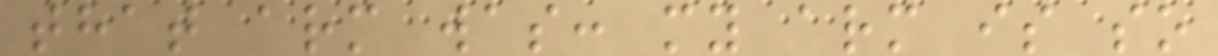that arm was: my arm is so
